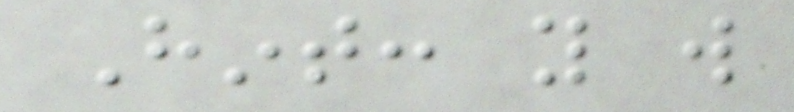Hint: you will
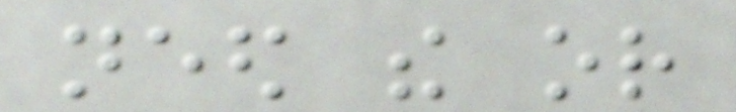need the or
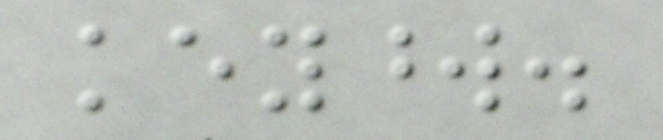keyword.
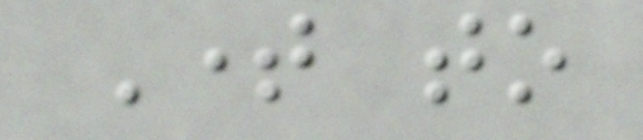Time to
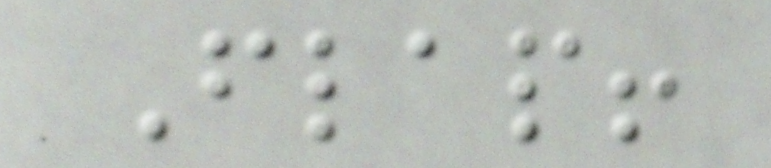Flap!
